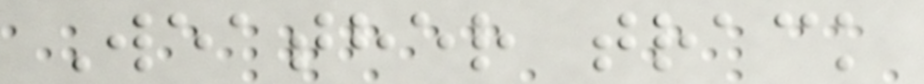Weather track
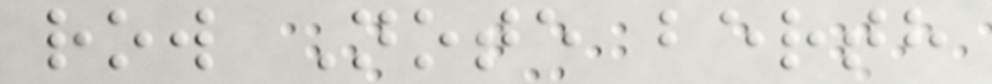row Note berth
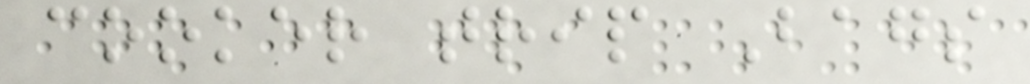cooker trip Bags
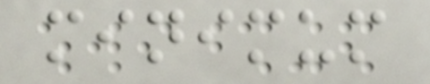minimum
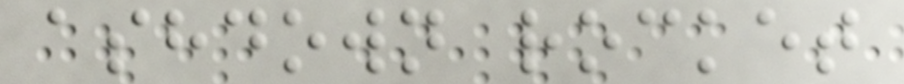ashdown rocket
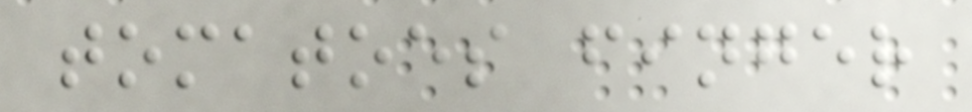tomatoes finger
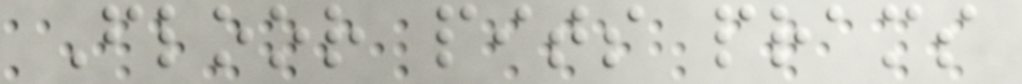Floor pits prams
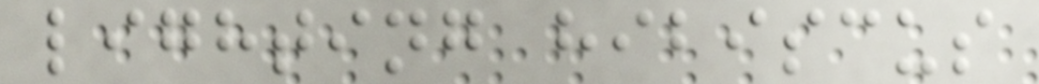lighting hibiscus
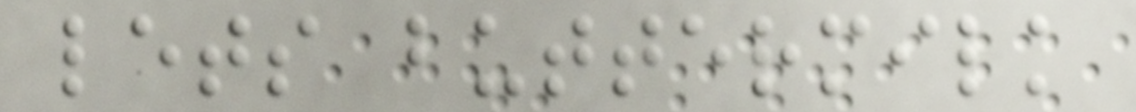lets buttermilk
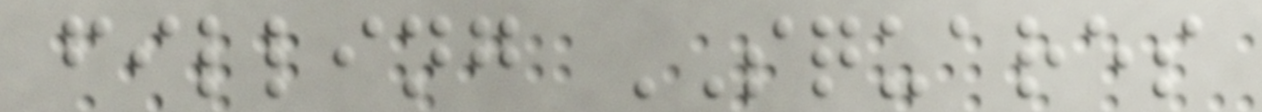filling SQUARES
